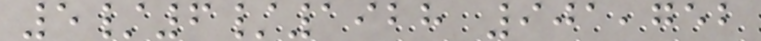5/6/1928 901,752
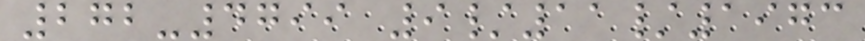272-4799 9/11/1973
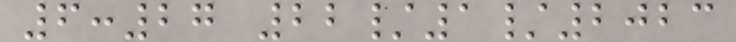6:27 22/1/2023
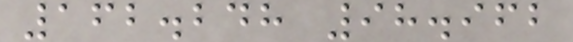162.248 98.962
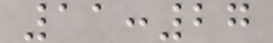11:27
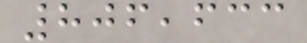806,633
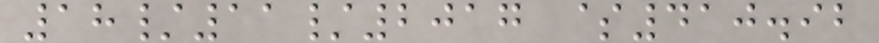18/11/2017 $410.92
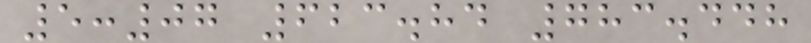5:07 623.84 783.448
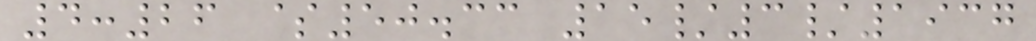4:26 $50.33 15/3/1937
